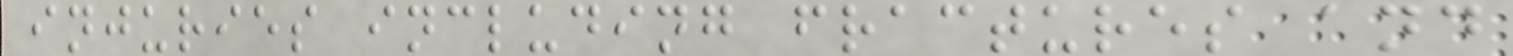injuries including fractures and
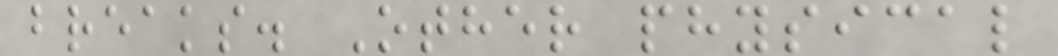breaks. Other physical
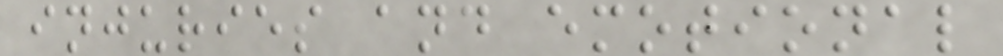injuries and emotional
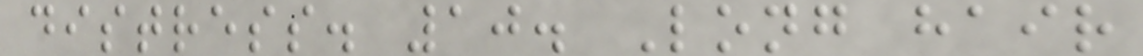distress. 10. Long hair
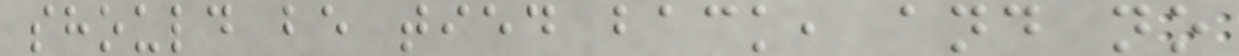should be tied back, and no
